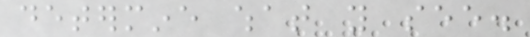determine what you see.
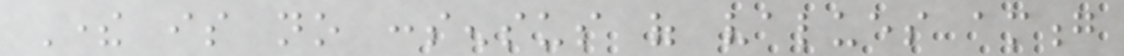There is no consensus of values among
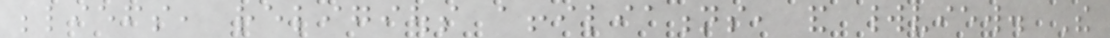beliefs, religious affiliations, and worldview. The
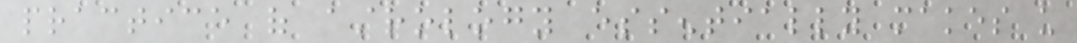practice of astrology essentially makes us
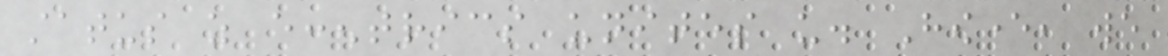status as eccentrics unites us. However, we
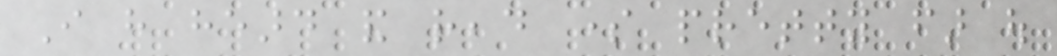I have heard and read some pretty far out
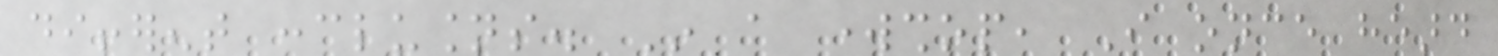different conclusions. In a workshop, I once heard
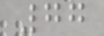77
